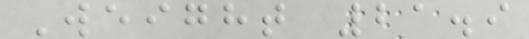Weight 21.9
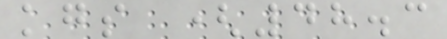kgs (48.3
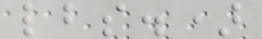lbs.)
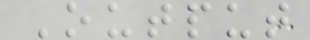Output
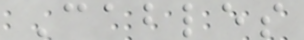Cables
